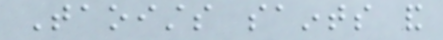Taoists saints and
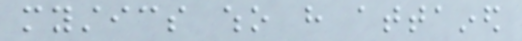mystics who have attained
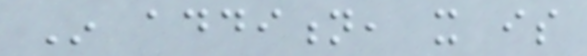In addition, it is
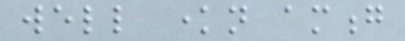well known among
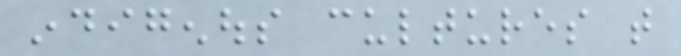indigenous cultures that
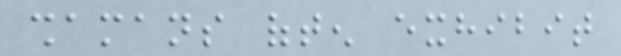shamans often exhibit
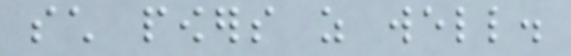such powers as well.
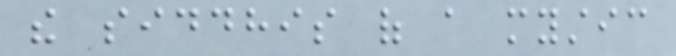the siddhis of a mystic
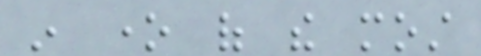in one of the most
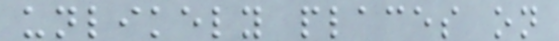unlikely places on
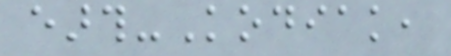earth-Kodiak,
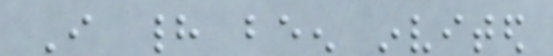I had been invited
